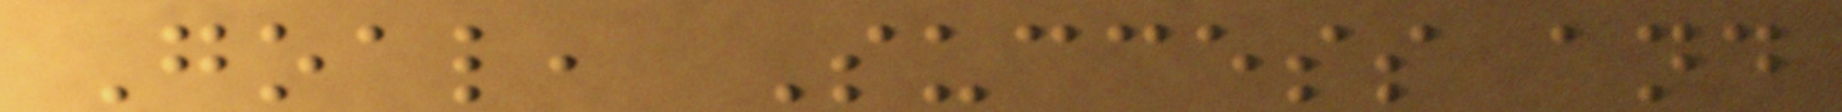Goal, Success and
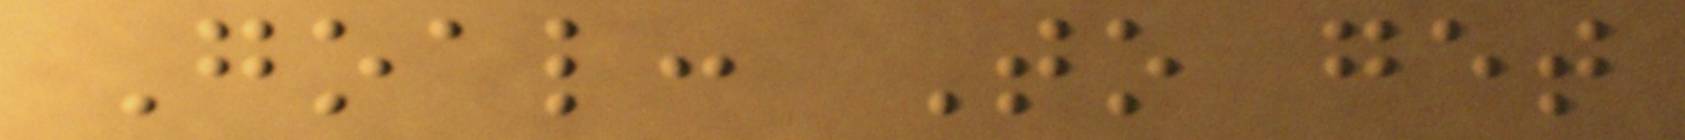Goal: To get
